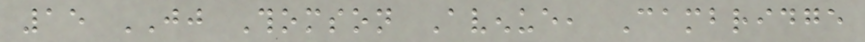15 JJ Thomson Avenue, Cambridge
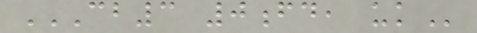CB3 0FD, UK
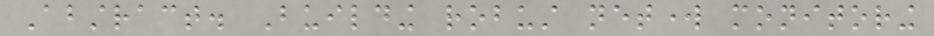Abstract. Building robust network monitoring
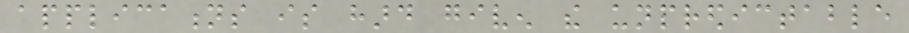applications is hard given the unpredictable
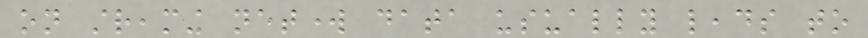on streaming network data usually leads to
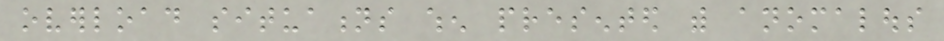overload situations when presented with anomalous
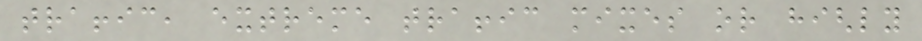traffic, extreme traffic mixes or highly
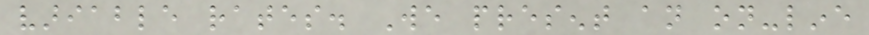variable rates. We present an on-line
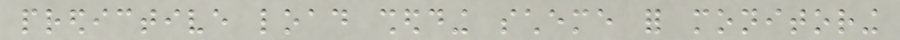predictive load shedding scheme for monitoring
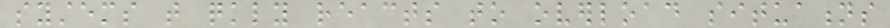systems that quickly reacts to overload situations
